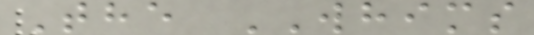The WHIMS
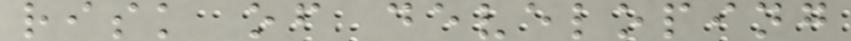risk of developing
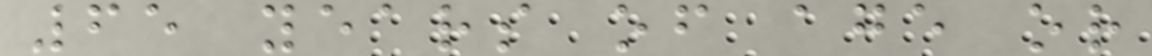65 years of age or
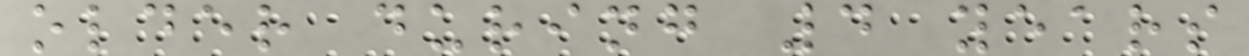older during 4 years
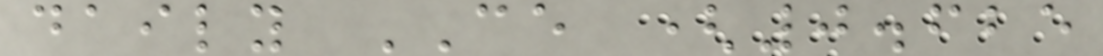daily CE (0.625
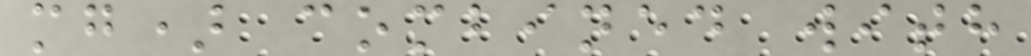mg) combined with
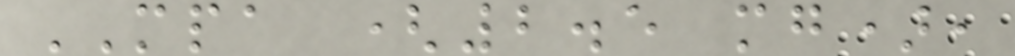MPA (2.5 mg),
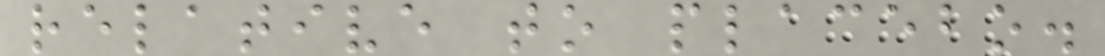relative to placebo.
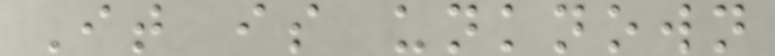It is unknown
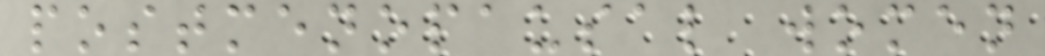postmenopausal women
